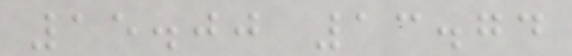15.00 13.74
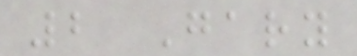2 Gary
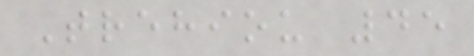Trehiou 45
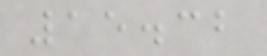15.32
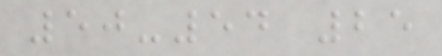50-54 25
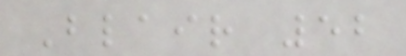Blair 52
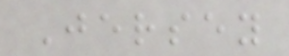Jersey
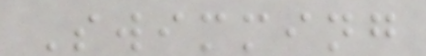Swimming
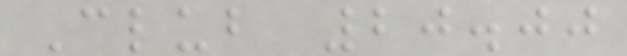Club 20.00
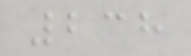238
